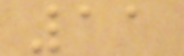11
